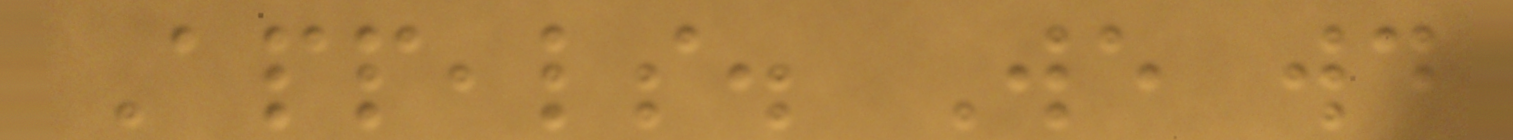Appeals. We would
